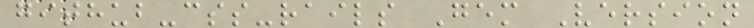github-css-rails Gem Version
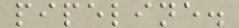pipeline.
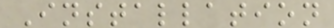Installation
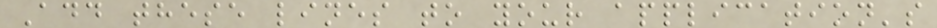Add these lines to your application's
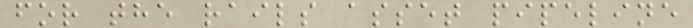for the rails asset pipeline
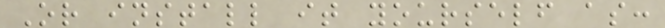Or install it yourself as:
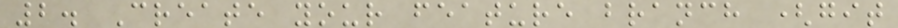2. Create your feature branch (git
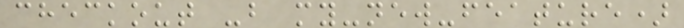checkout -b my-new-feature)
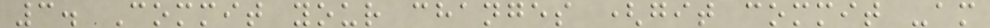3. Commit your changes (git commit -am
